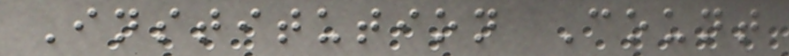Institution Count
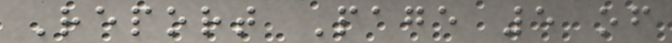Report Page 5 of
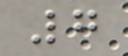7
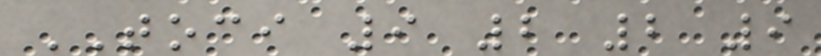TOCI 9 2 2 9
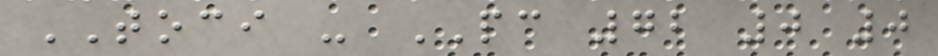TOCI - PC 72 0 0
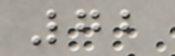72
